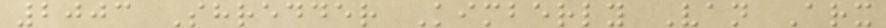2003 Shredder Kimberly Van Arx
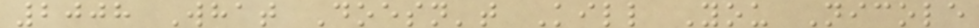2008 What Doesn't Kill You Nicole
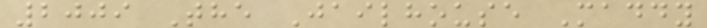2009 The Jailhouse Maddy
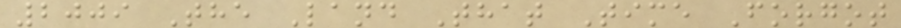2009 The Land That Time Forgot
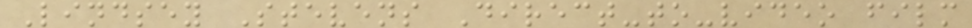Lindsey Stevens Direct-to-video film
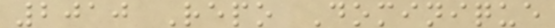2010 Repo Dominique
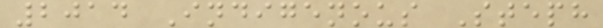2014 Indigenous Steph
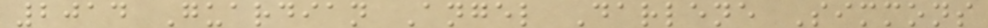2014 Guardian Angel Darlene Simmons
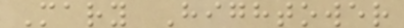Mary Hightower
